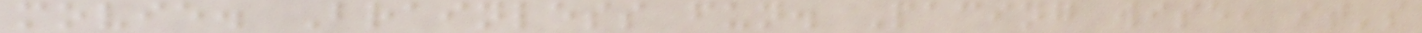movie. Brainless fun. Pacing wise, it's
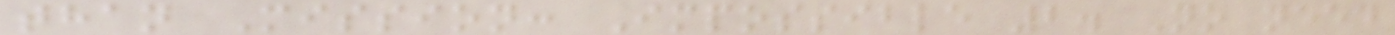than Mission: Impossible 2. No need
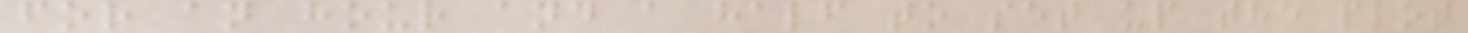for an hour and a half to set up the plot
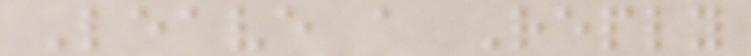Leave a Reply
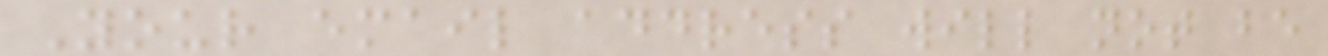Your email address will not be
